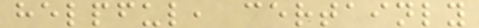helpful, certainly
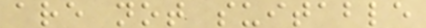are not suitable
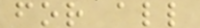for all
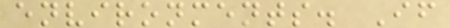environments. If
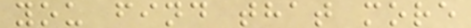you find that more
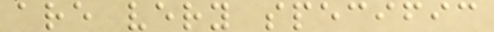are very specific
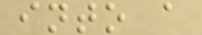into a
